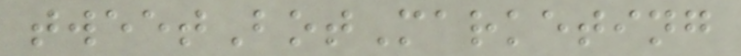tweetBotMarketing
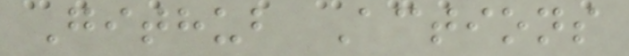Github Actions
